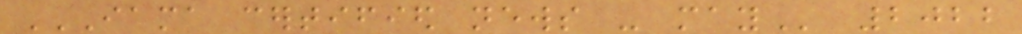IAMA CERTIFIED NEWS - MAY 2022
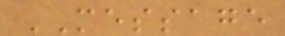MESSAGE
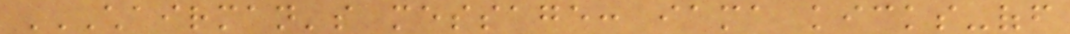CHAIRMAN'S MESSAGE: IAMA KICKS-OFF
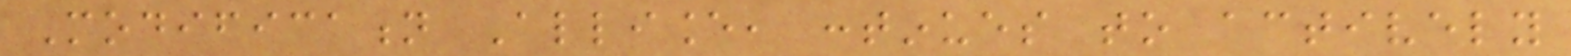Modification Alliance, continues to actively
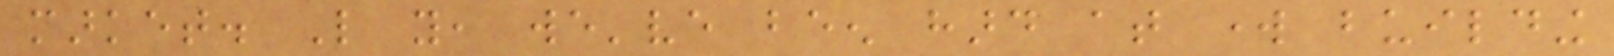market. Like you, we've been hard at work building
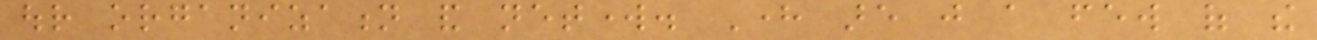our organization and network. Here are just a few of the
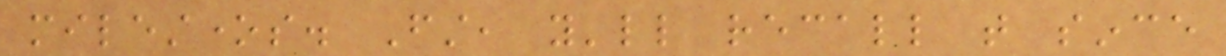milestones. First, you'll recall that since
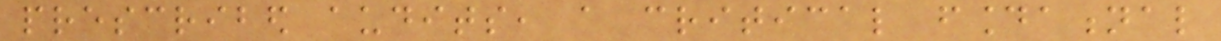prescribed audits, a critical foundational
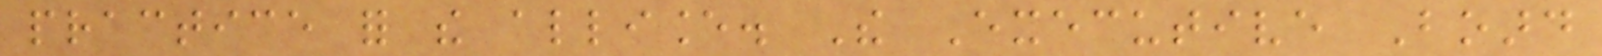practice for the alliance. The Executive Board
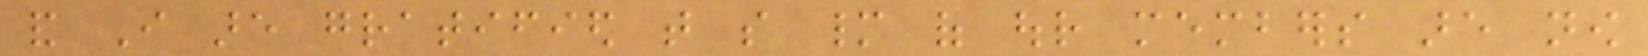and I are gratified that so many of our members are now
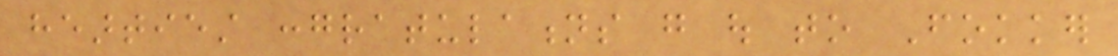heartiest congratulations go out to Fokker
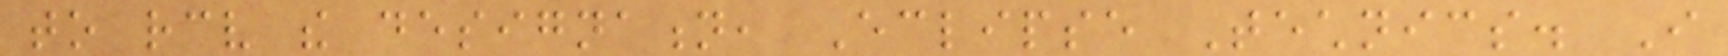to receive the designation, Eclipse Technics. I
